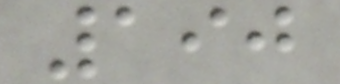190
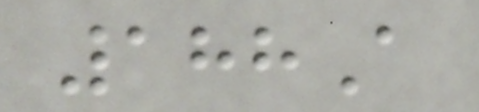188A
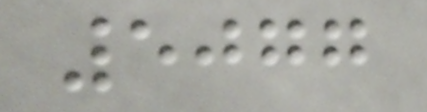5077
